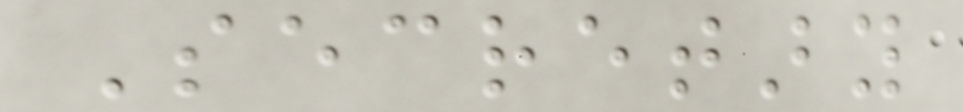Secretary
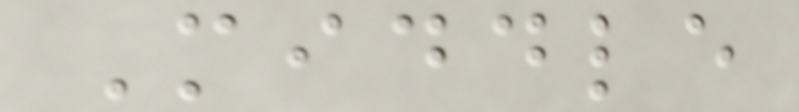Middle
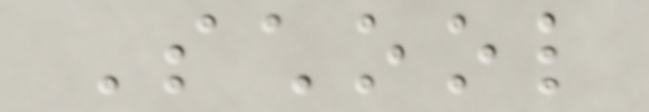School
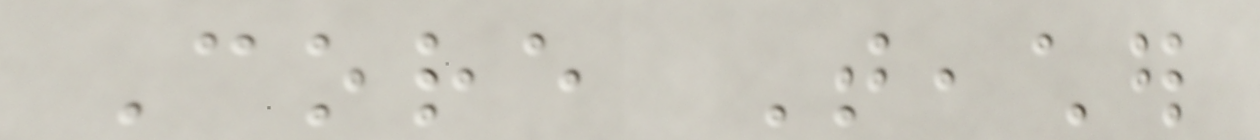Core Teacher
